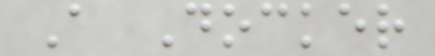A Docker
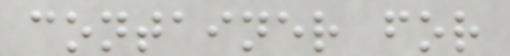container for
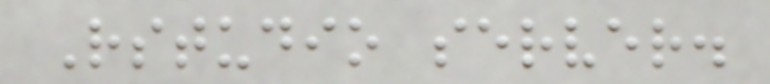Rstudio server.
